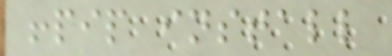!pip install
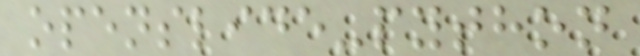openslide-python
